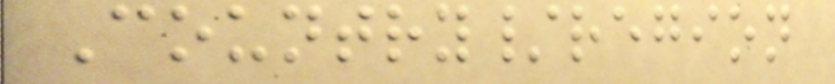Country/region
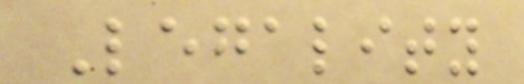Legality
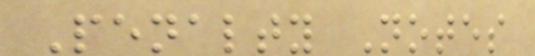Penalty Notes
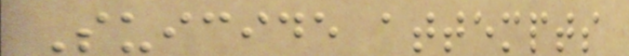Suicide attempts
